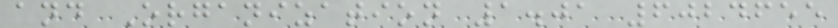and Organization 1.01 6024655
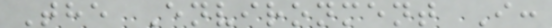The Environment I:
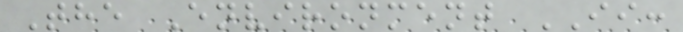The Environment II:
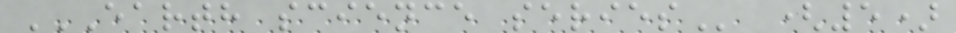EARTH SCIENCE SERIES (5)
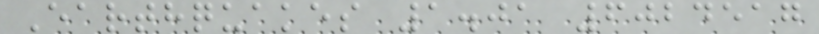Earthquakes 1.01 6024517
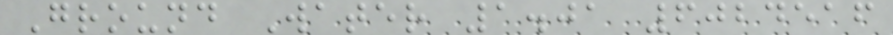Ground Water 1.01 6024516
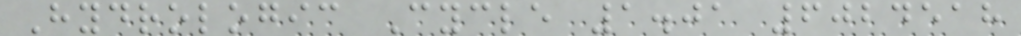Hydrologic Cycle 1.01 6024518
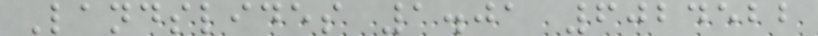Landslides 1.01 6024522
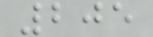205
